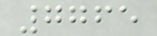7765
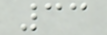33
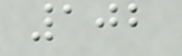102
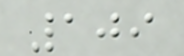109
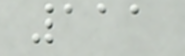111
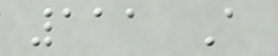111 A
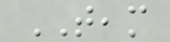TEAM
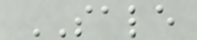SALE
